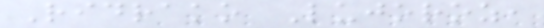Ridrako Lujoroz,
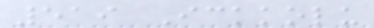519 Ickkolu
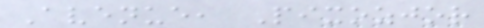Avenue, Pixozjor
